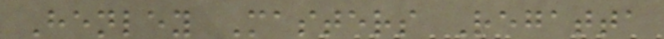Henley Masters Regatta
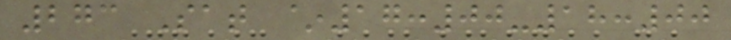273 Sat ~17:00-18:00
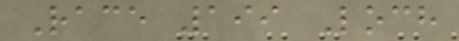Race 199 Loch
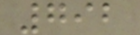792
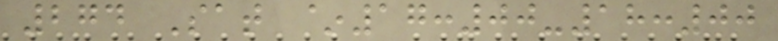274 Sat ~17:00-18:00
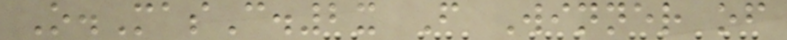O.MasC.2x F Winner of
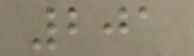201
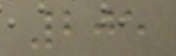205
